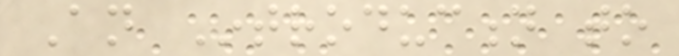An Introduction to
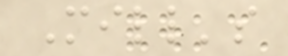Mill's
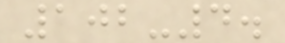102-4.
